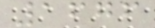1676
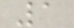1
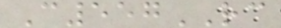C557RC
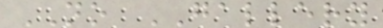NO GALLERY
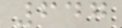647
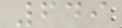649
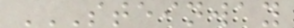STEINWAY
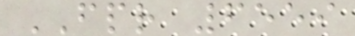FPR 6559
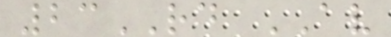23RD AV
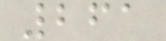261
